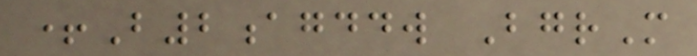+B2agddw BgrM
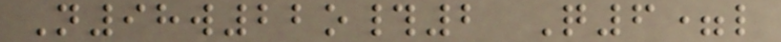N98w22o#2 Q6=l
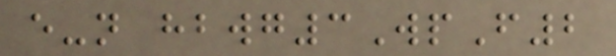e-n hbwg3WpF2
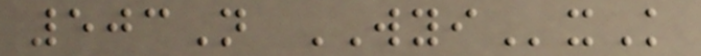503N WYIxK
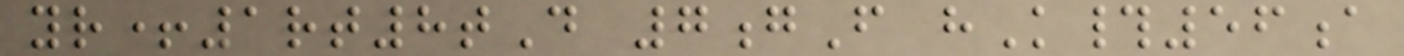yr+1rt8tD 7gF hK#56a
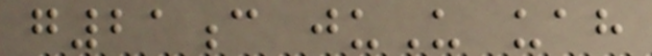g21c juU uah
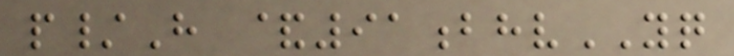p/H &91bhvYQ
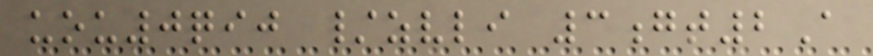uou0qij /zvli 3gt2A
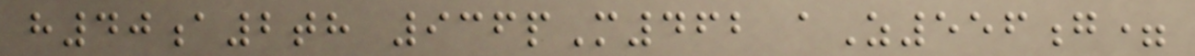h40a2th 936pM462 aZ556g=
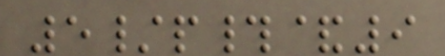5/p#&9
